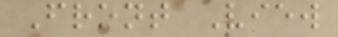Front View
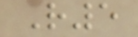R5
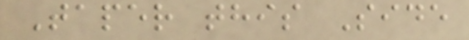Taper this Side
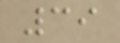39
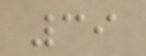39
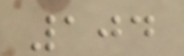104
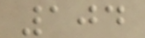104
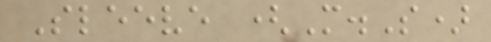Sleeve (M.S)
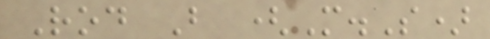Rod B (M.S)
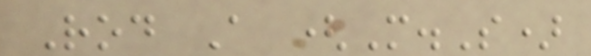Rod A (M.S)
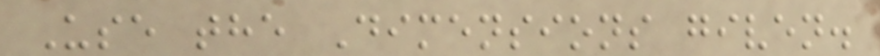Use the Dimensions given.
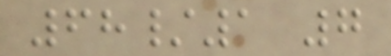68/1 7
